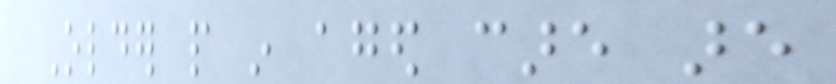Older people in aged care are
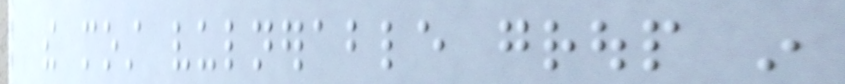the most vulnerable group in
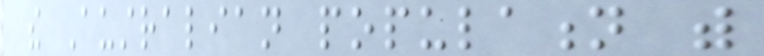the Australian population with
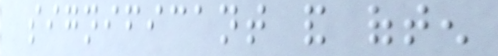significant and often
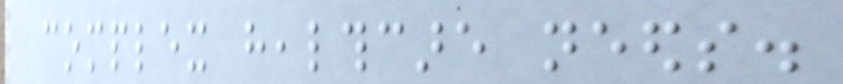complex healthcare needs.
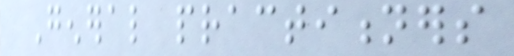General practitioners
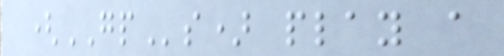(GPs) play a
